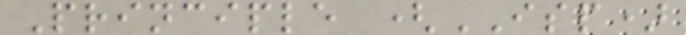Principle (ISP)
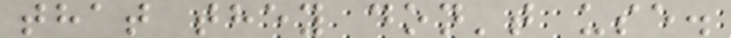that they don't use.
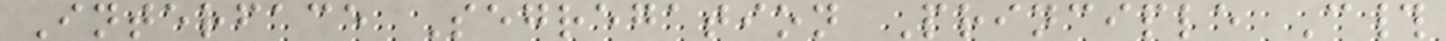Interface Segregation Principle C#
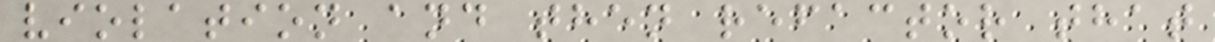violation and then refactor that
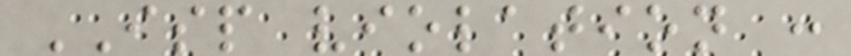ISP violation :
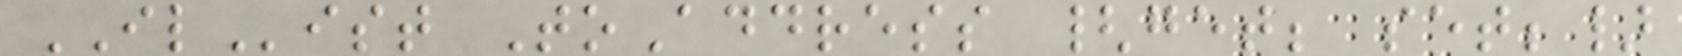IList ToAddress {get; set;}
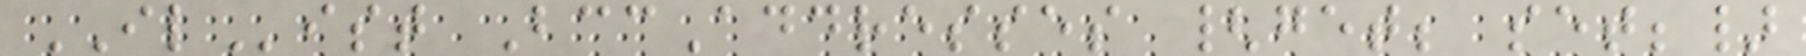IList BccAddresses {get; set;}
